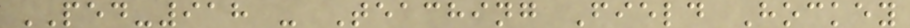PED-918 - Teaching Field Hockey
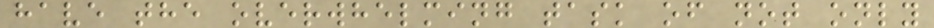have the overwhelming task of not only
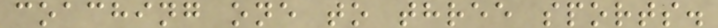coaching one to three sports.
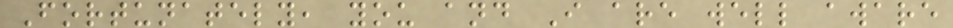Fortunately, you and I are well aware
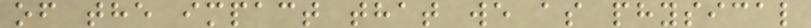of the impact that we as physical
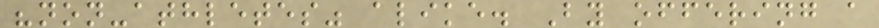"non-athletes" alike. By offering a
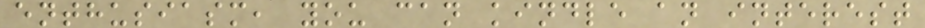enthusiasm, you can kindle an interest
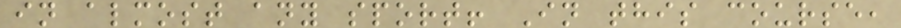in almost any sport! In this course,
